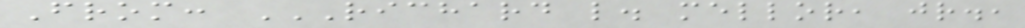From: RICHARD L. MELLOR, JR.,
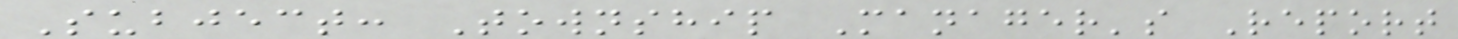Subject: Township Manager's Report
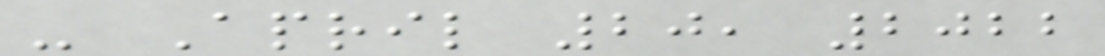- April 20, 2022
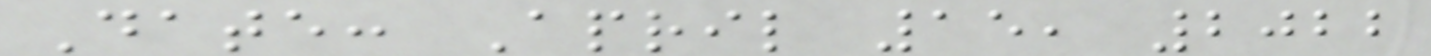Date: April 15, 2022
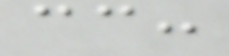cc:
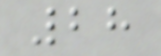28
